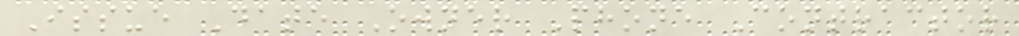Issue Date Owner Phone Contractor
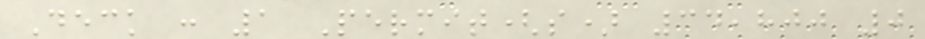Deck : 1 Permit(s) 34,800 0
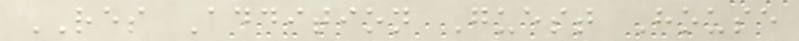RES Addition Guest House
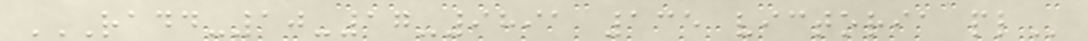RADD-10-17-9891 135 VICTORIA PL
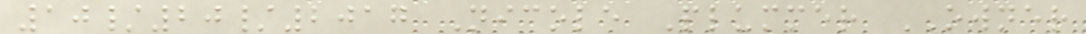10/20/2017 Nicole Plummer OWNER
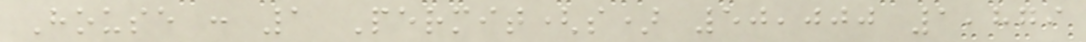House : 1 Permit(s) 50,000 1,879
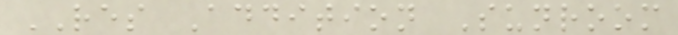RES Addition Sunroom
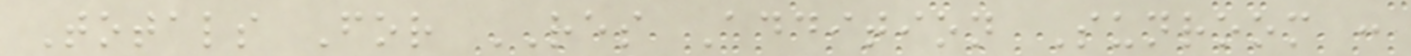Totals For RES Addition Sunroom :
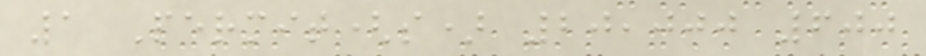1 Permit(s) 20,000 600
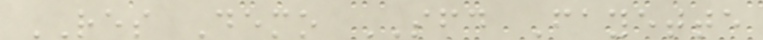RES Demo SFD Fayette
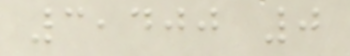3,400 0
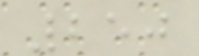250
